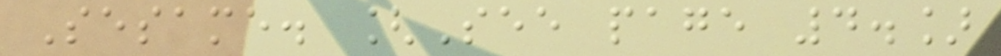Sesame. [See page 4.]
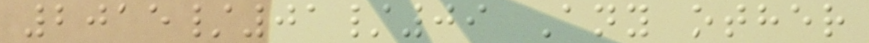2015/01/09 Any other
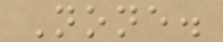None.
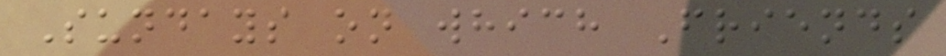Sundays on which Friends
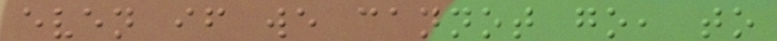even if we cannot go, to
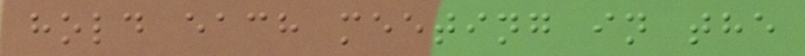hold each meeting in the
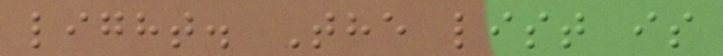light. The list is
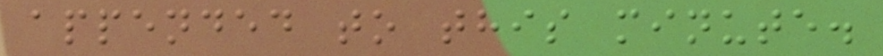appended to this minute.
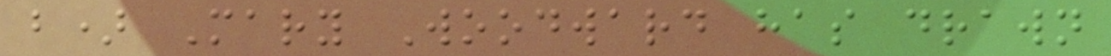b) Mary Woodward has drawn
